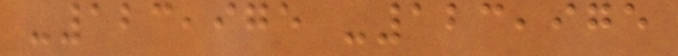-123,975 -123,975
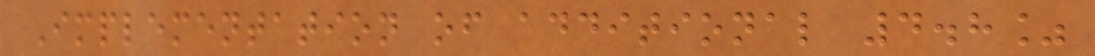Implementation of additional 4.8%
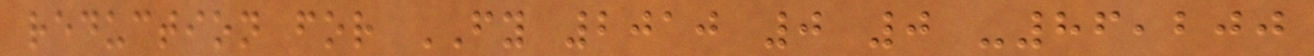reduction for FY 2010 0 0 -86,200
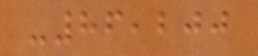-86,200
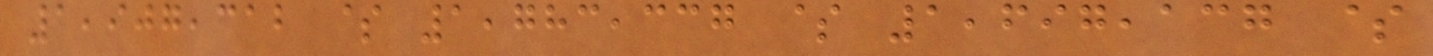1,907,312 $ 1,783,337 $ 1,697,137 $
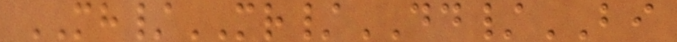MH/MR/DD/BI
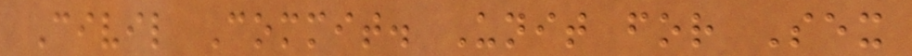Civil Commit. Unit for Sex
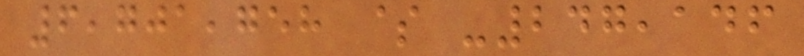6,701,758 $ -247,146
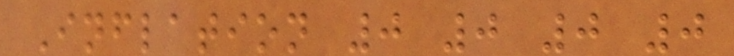Inflation 0 0 0 0
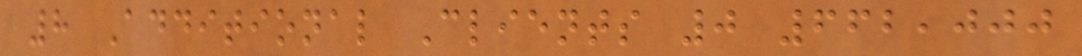8 Additional Clients 0 662,000
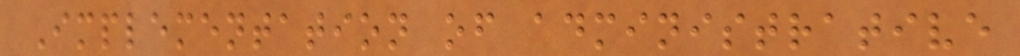Implementation of administrative
